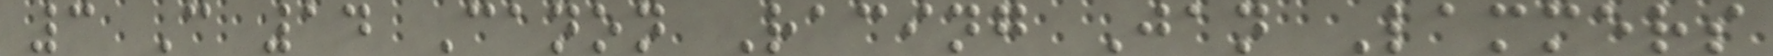3 C 14 Canon Racing Jan Lammers
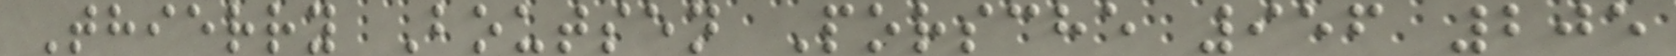Thierry Boutsen Porsche 956 205
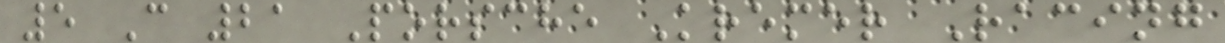5 C 21 Porsche Kremer Racing
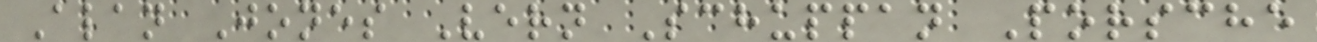Alan Jones Vern Schuppan Porsche
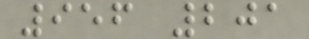956 201
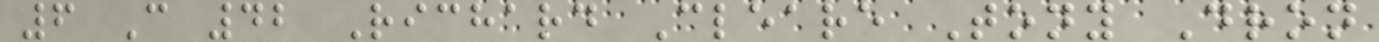6 C 42 Richard Cleare Tony Dron
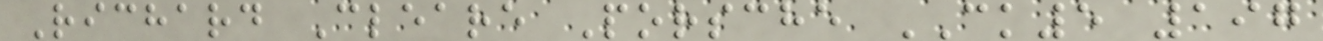Richard Cleare Porsche CK5 197
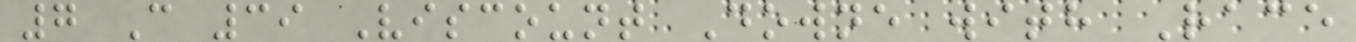7 C 39 Viscount Downe with Race
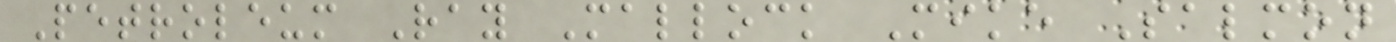Petroleum Ray Mallock Mike Salmon
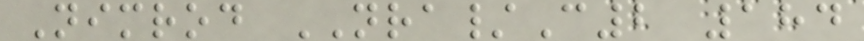Nimrod NRA/C2 184
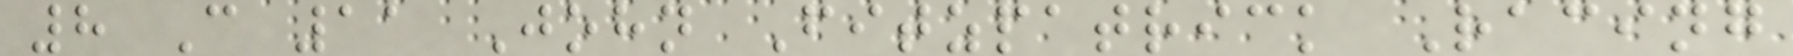8 C 11 John Fitzpatrick Racing
